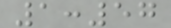1:57
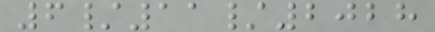6/11/2028
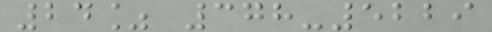24% 378-5229
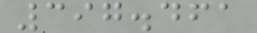397.461
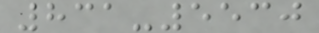831-5530
